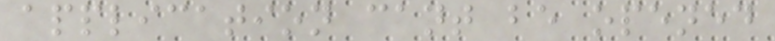application cant be opened
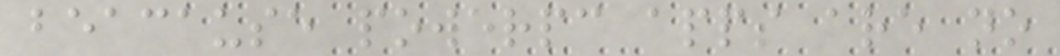beacause powerpc apps are no
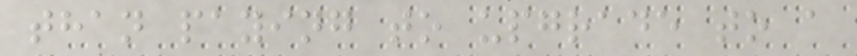than paying to upgrade to a
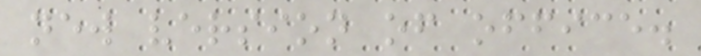new version of office.
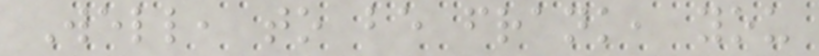Well, to be frank, you
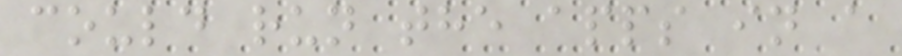could run the apps in a
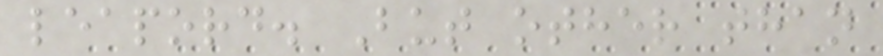leapord. But other than
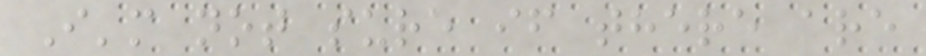I'm not sure if there are
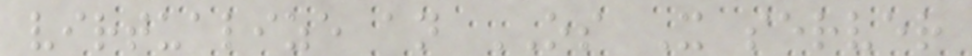virtualize an OS X server
